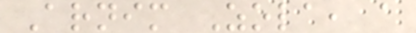Arnim Zola, a
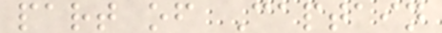part of Captain
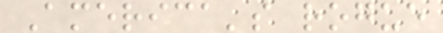America's rogue
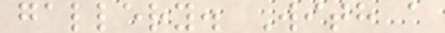gallery. With a
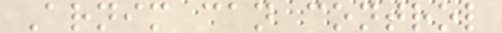Arnim can control
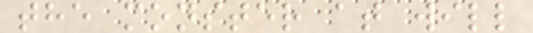the monster at will
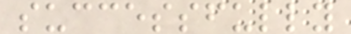successfully
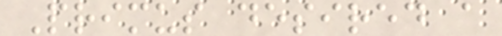Primus desired a
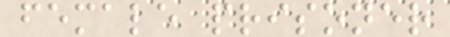female prisoner
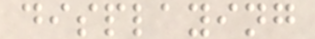displaying
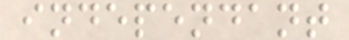independant
